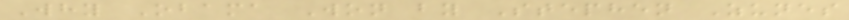Why Obama Won by Stephen Zunes
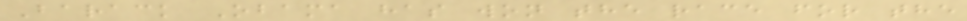Barack Obama has won the race for the
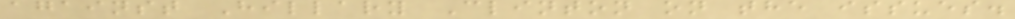against Hillary Clinton on the issues.
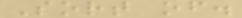Sort of.
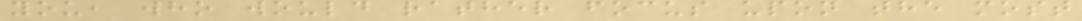you, who would rather focus upon the most
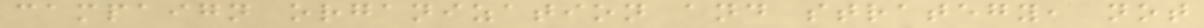campaign organization and strategy, not
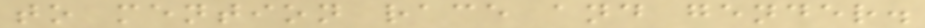to mention race and gender.
